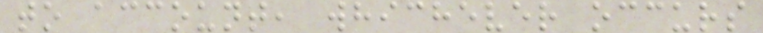to account, whichever occurs
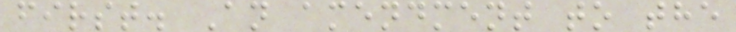first. An amendment to the
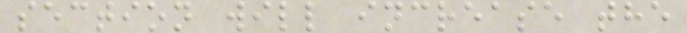section will increase the
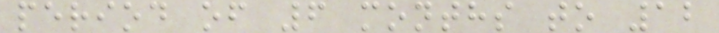period of 6 months to 12
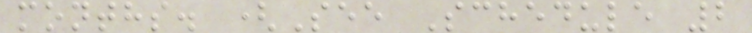months. (See Schedule 2
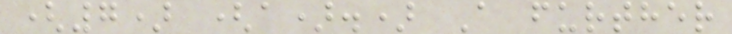(7) (a).) A further
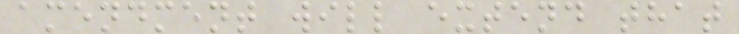amendment will extend that
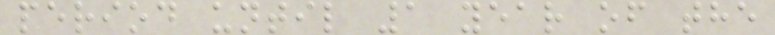period until 1 year of the
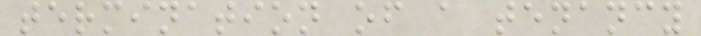termination of a tenancy
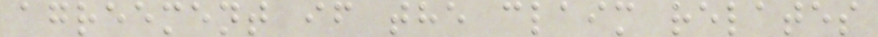agreement if the claim relates
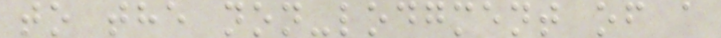to the non-lodgment of a
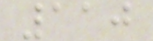110
